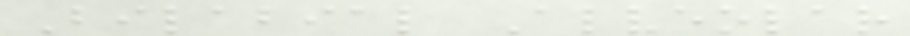Bilabial Alveolar
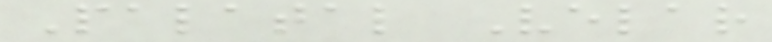Palatal Velar
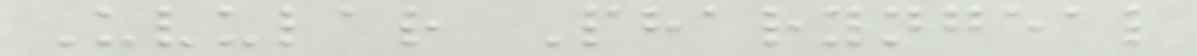Uvular Pharyngeal
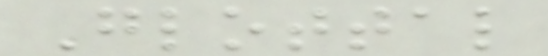Glottal
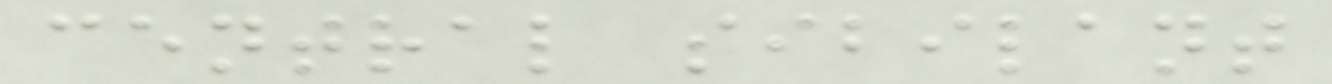central sibilant
